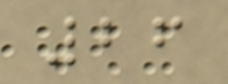26
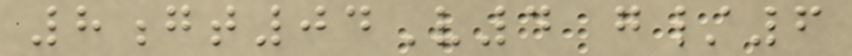8gt04V4 g/6
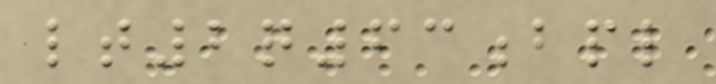lt2q63bpl
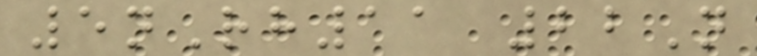5nRh11 22N
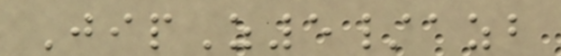JipZ5/azb
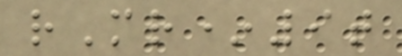rMr*9t
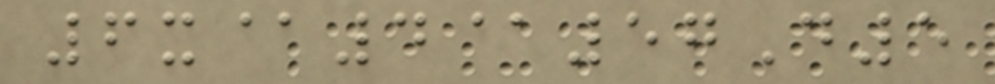6x@4@57D5
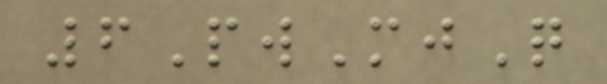6PwMjQ
